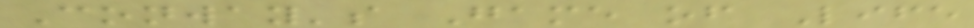Conway's Game of Life
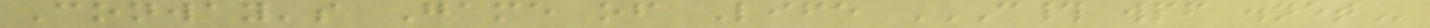Conway's Game of Life C# WPF .NET
